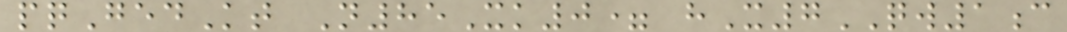pqGedKt N85Xk0= hX7QW1c
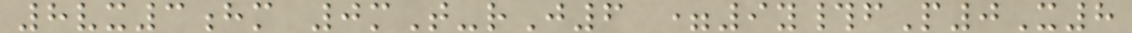8vx3hm 0mT-rJ6 =9y#fP0X8
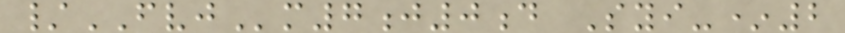/FVJm7j0d Syi-*2
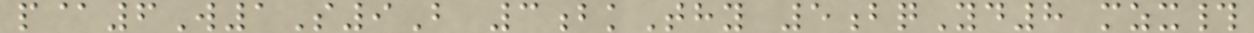p@6W1S9B 3bkThy 5bqYd8 mzx#
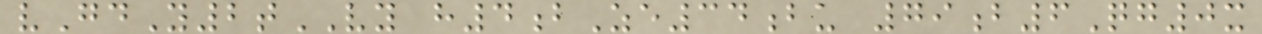vGdY2tVY h4bZe34bu 79b6Qg0x
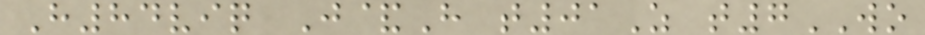H84viq J&H t01Z t7WO
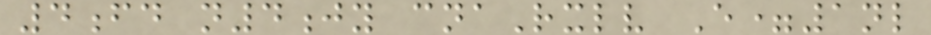4fd n4jy cnaRxlv E=1nl
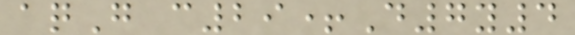aqG c29+D7y4
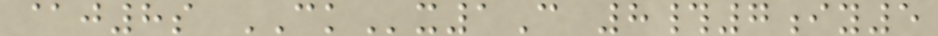@j8s CKx1C 8#7iy5
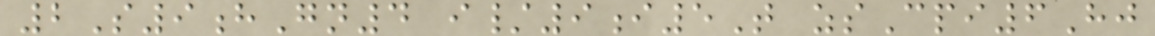2S9hGn4 i/9i5T zsCpi6Hj
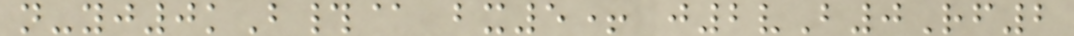n-yj0kB#@ bx5+ j2vB0Rf2
